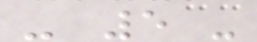- 5 -
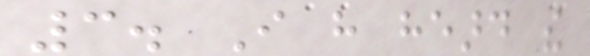3. I have heard the
